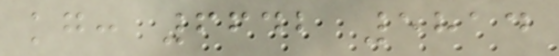kg: 6642 5814
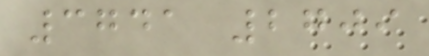3741 2709
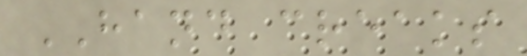HAND creaks
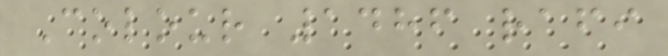Colour 1486 rafi
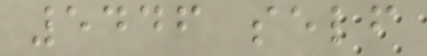5446 self
